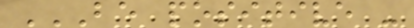BE POSITIVE -
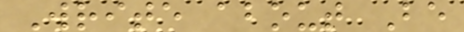Write about Be
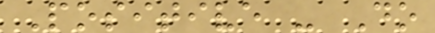Positive - Do
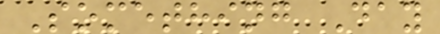Something Day
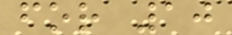for 10
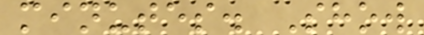minutes. Show
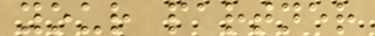your partner
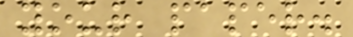your paper.
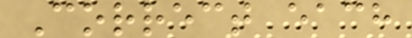Correct each
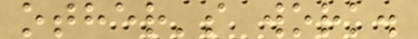other's work.
